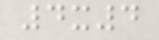4x4
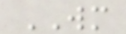WM
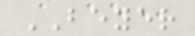BEYER
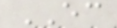EC
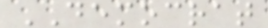DEMOCRAT
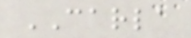CARLA
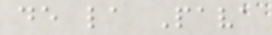de la Pava
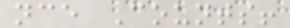nce Counts!
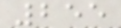255
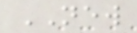NEW
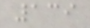139
